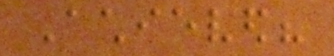Achieved?
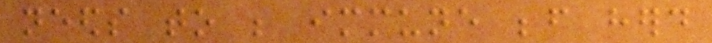needs to be immune before herd
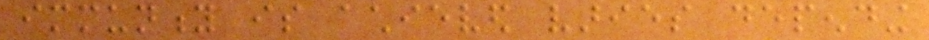immunity is achieved varies depending
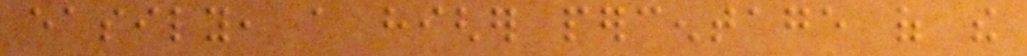easily, a higher percentage of the
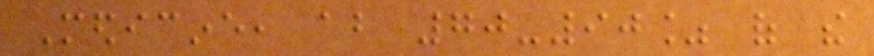Medicine, about 70-90% of the
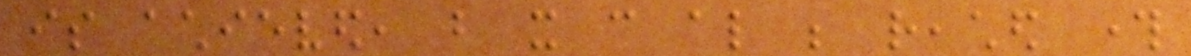is achieved, but it can also be reached through
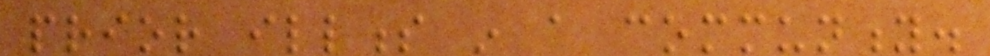prior illness in a community.
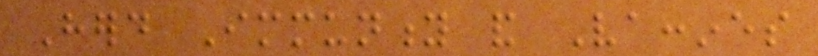Herd Immunity and Vaccines
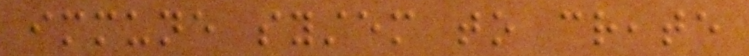immune system to create
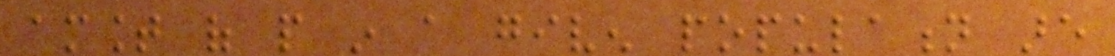amount of people in a given population are
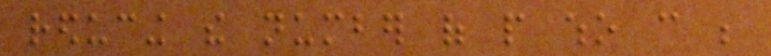reducing the number of people who can be
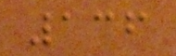136
